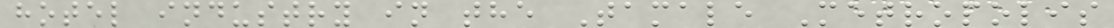hotel industry in the Tamale Metropolis
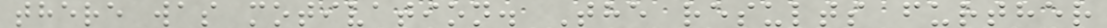there was motivation. The results further
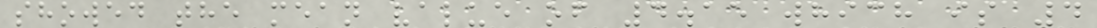showed the mean value of 4.15 which is 4
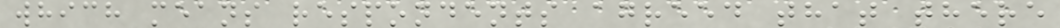which means respondents agreed that there
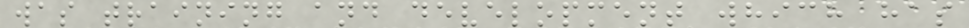was training and development which has
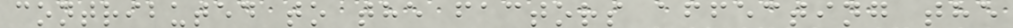contributed to the factors affecting the
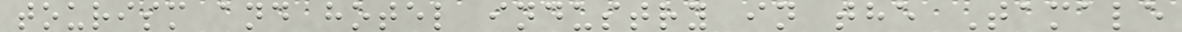tourism and hotel industry in the Tamale
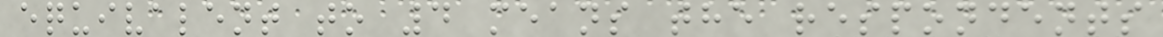equivalent to 4 means the respondents
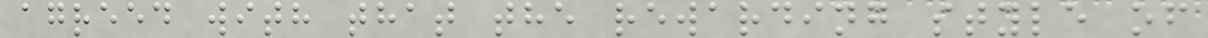agreed with that the rewarding style of
